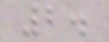2.
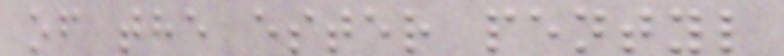of the ester pentyl
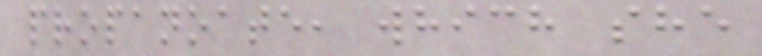propanoate, which she
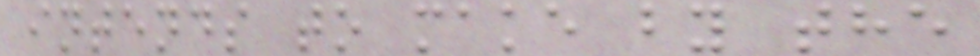intends to make by the
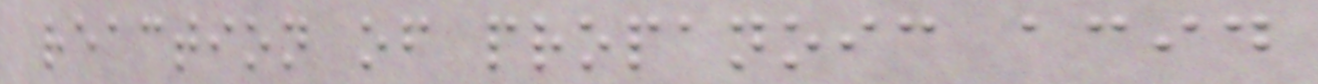reaction of propanoic acid
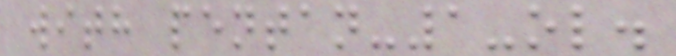with pentan-1-ol.
